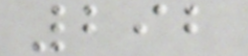292
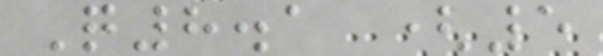Q8.1 (5
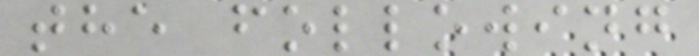the following
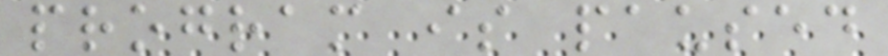program is paused
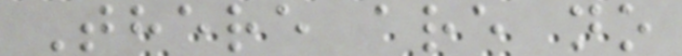There are no
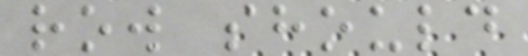row should
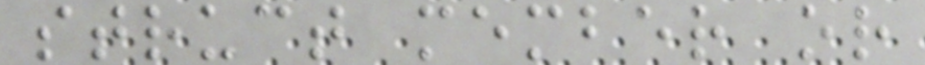struct member or
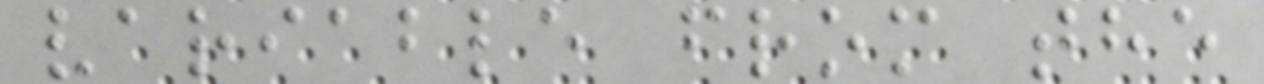variable from the
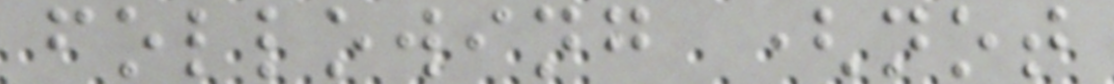following (not
